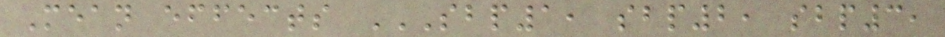Mean effects SBP1, SBP2, SBP3,
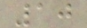10
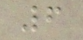6
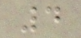4
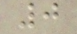0
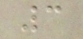3
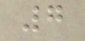7
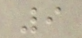9
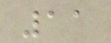11
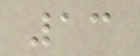13
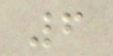6
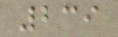239
